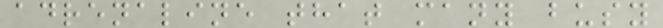adrenaline that many busy
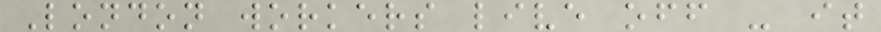London workers live off - it
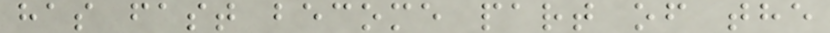has fast become part of the
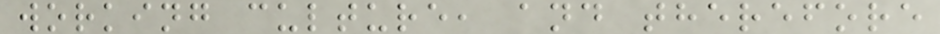working culture, and therefore
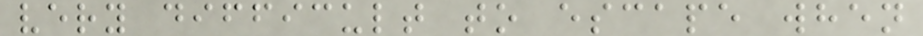very difficult to escape when
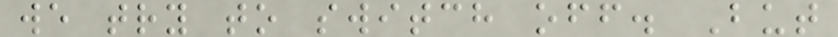we try to switch off. But
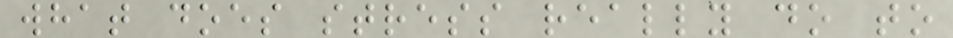what does stress really do to
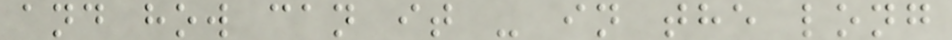and how can it - in the long
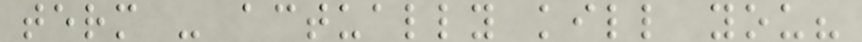term - actually kill you?
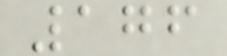176
